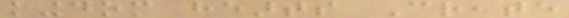kingdom hearts Create
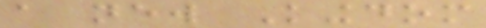a new Kingdom
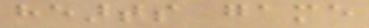hearts game
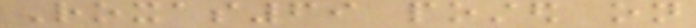Roxas69 posted on
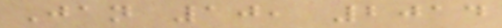Jan 10, 2014
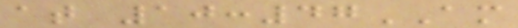at 10:47AM
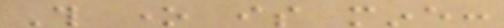This one is mine:
